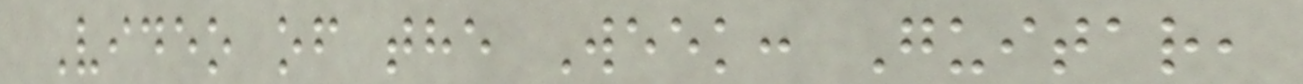Video of the Week: Guitar,
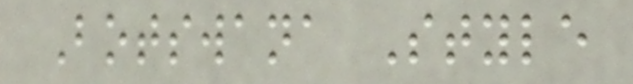Botswana Style
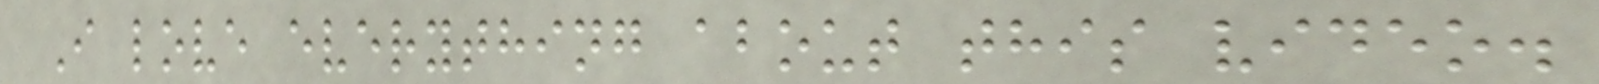I love everything about this video.
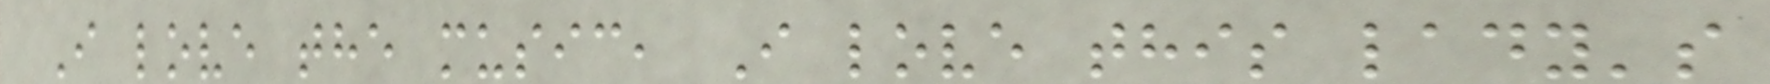I love the music, I love this lady's
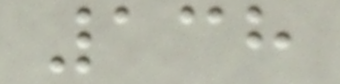138
